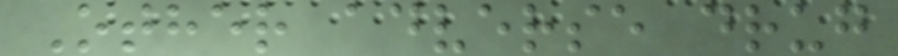Other adverse drug
